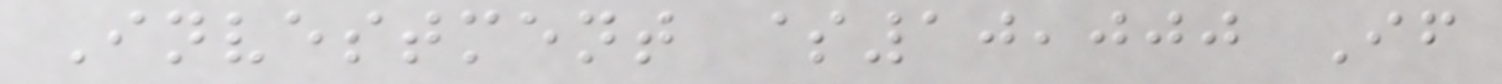Investment $10,000 If
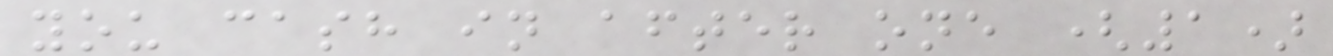you cash in after one (1)
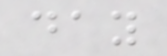day
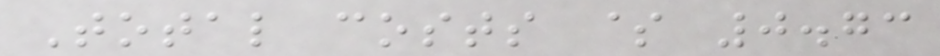Total costs $ 0.73
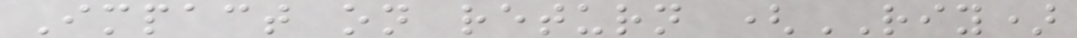Impact on return (RIY)
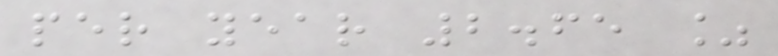per year 2.65 %
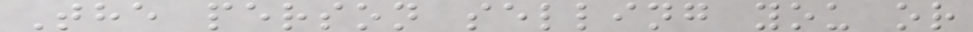The person selling you or
